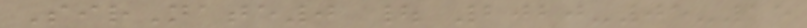SirNate0 | 2020-05-15
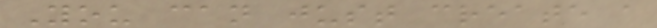You can just create a
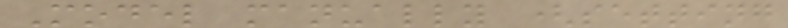Model manually (setting
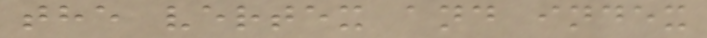the vertex and index
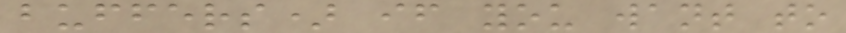buffers) if you want to
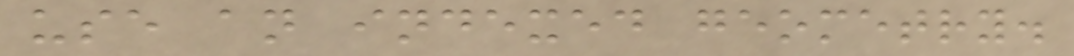use an indexed geometry.
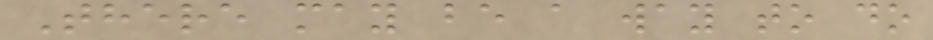There may be a way to do
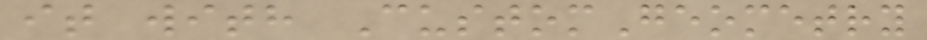it with CustomGeometry
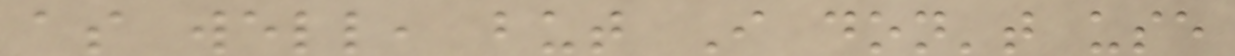as well, but I don't use
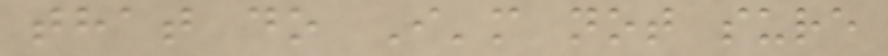that do I'm not sure
